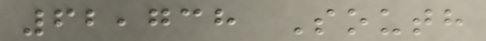62,738 South
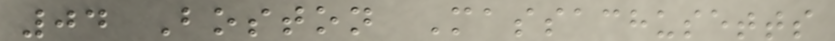04 Boston Massachusetts
